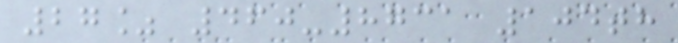27% 460-8731 104th
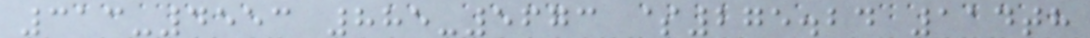313-4553 885-5673 $275.24 114th
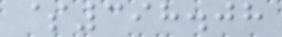$398.08
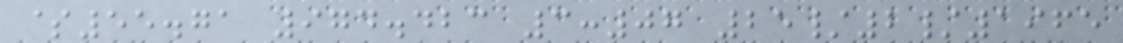$55.71 974.423 3:07 25/2/1965
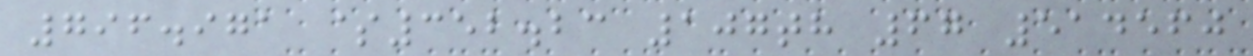796.971 $352.23 107th 67 514560
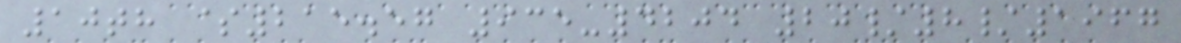10th $215.57 935-4204 20/8/1967
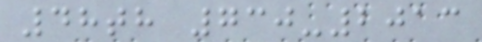48th 730-2013
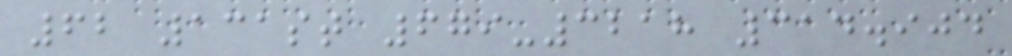62 131st 679-3218 314.904
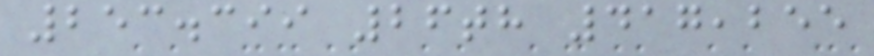253.399 26th 417,255
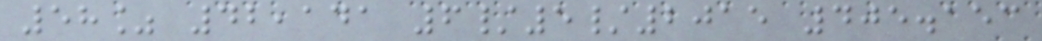58% 42,141 6/5/2015 405.153
